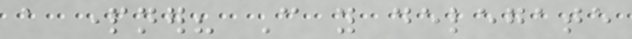a partner? Can you delegate
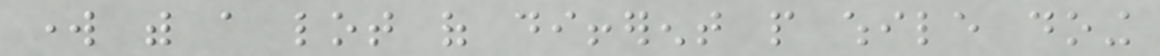work with a lot of different people while doing
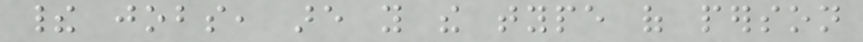their jobs, are you the type of person
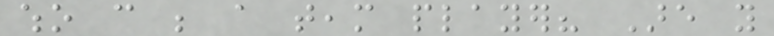who can be a team player? Are you
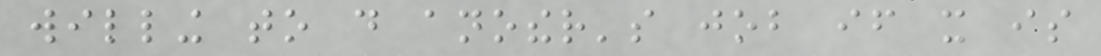willing to do another's job if it is
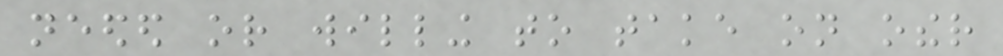needed or willing to take on other
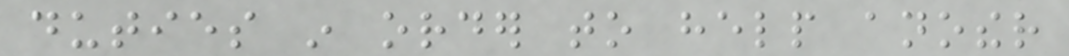duties in order to help another
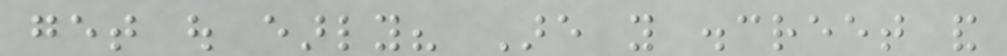get out early? Are you discreet and
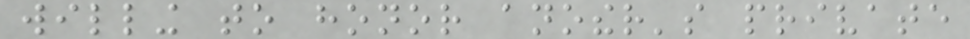willing to honor another's private
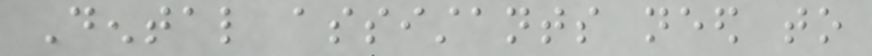Dental assistants need to
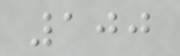100
